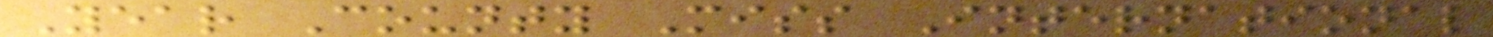Year County Miss International
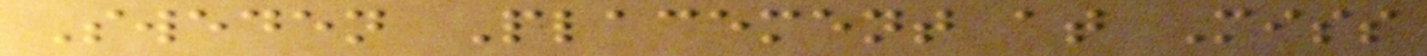Sweden Placement at Miss
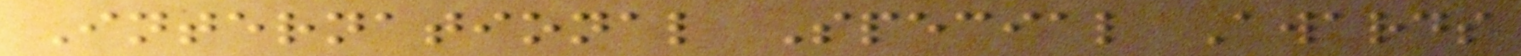International Special Awards
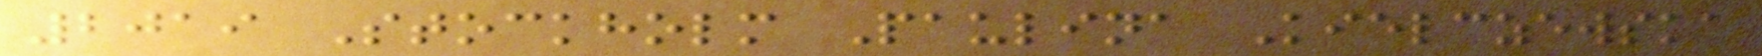2019 Stockholm Paulina Kielczewska
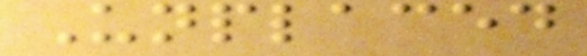Unplaced
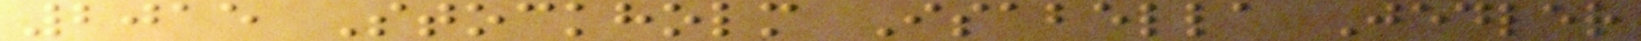2015 Stockholm Isabella Jedler
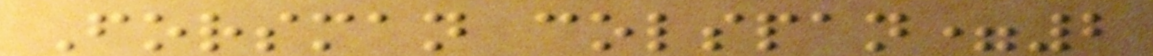Forsman colspan=2
